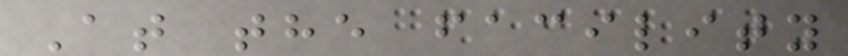At the facility
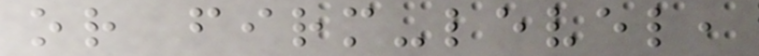or firm-level,
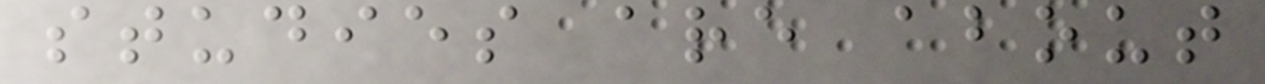studies are about
